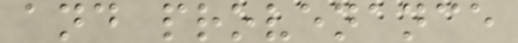and provenance
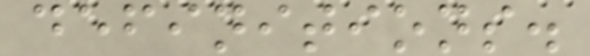definitions.
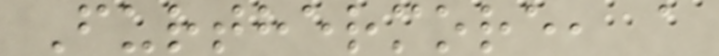Furthermore, a
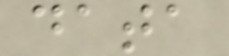data
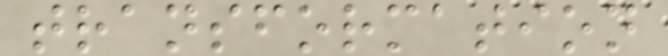transformation
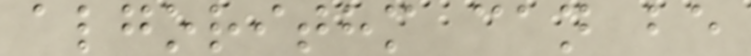algorithm can be
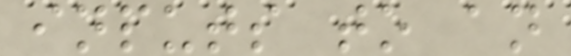inputs to an
